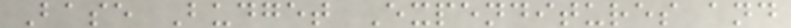Base Budget Expenditures and
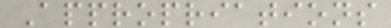Appropriations
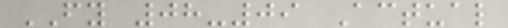FY 08-09 Actual
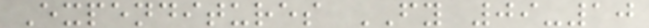Expenditures FY 09-10
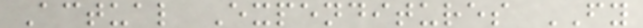Actual Expenditures FY
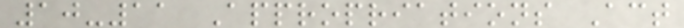10-11 Appropriations Act
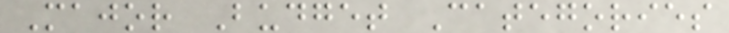Major Budget Categories
